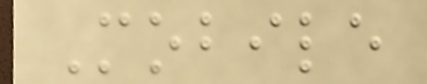Mobile
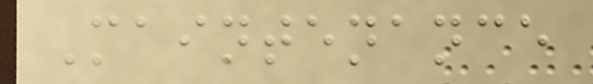Maintenance
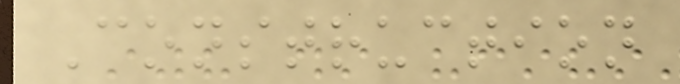Construction
